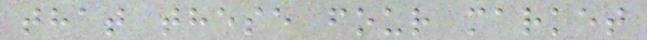that these four market
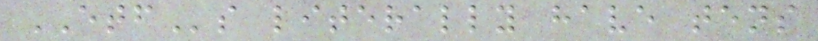ETFs literally have tens
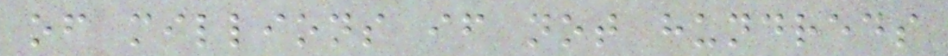of millions if not hundreds
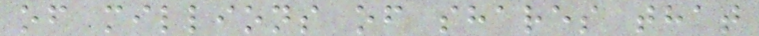of millions of shares that
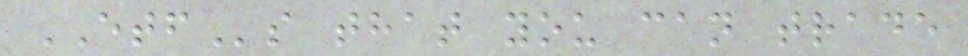ETFs that you can trade
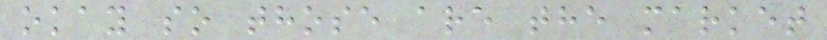okay so those are the market
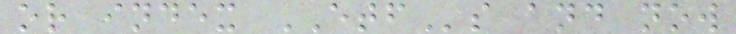or index ETFs and now
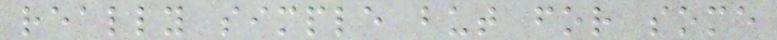really simple but for some
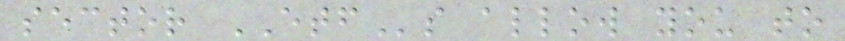sector ETFs allow you to
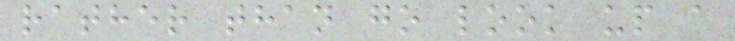rather than go look up a
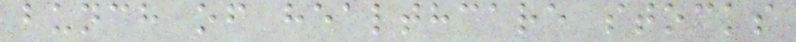bunch of healthcare stocks
